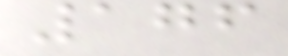176
